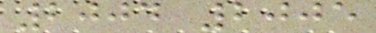2004 2005
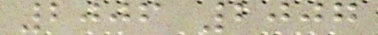2006 2007
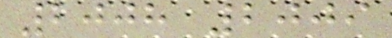2008 2009
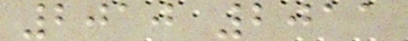2010 2011
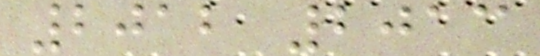2012 2013
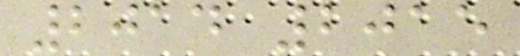2014 2015
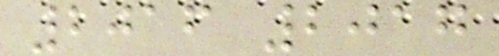2016 2017
